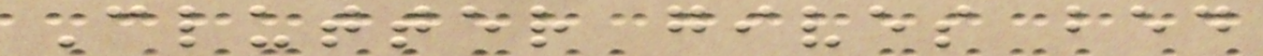Clutter gives bed
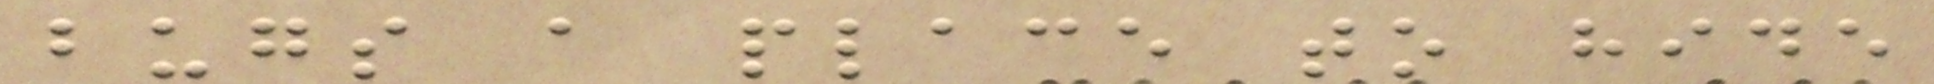bugs a place to hide
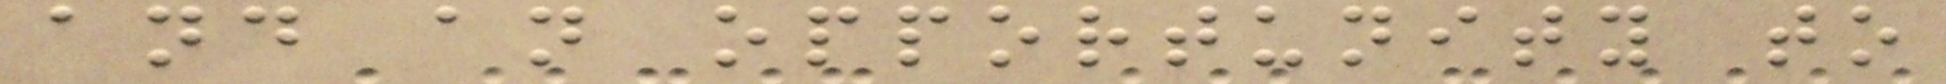and an opportunity to
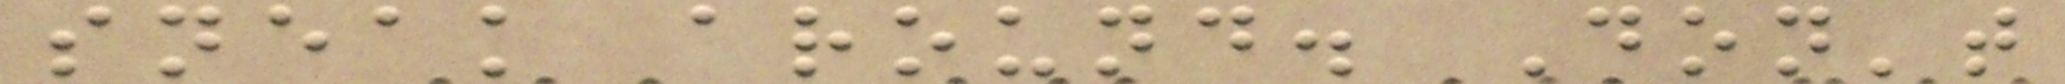sneak around. Don't
